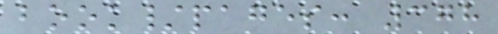book/pages: 378
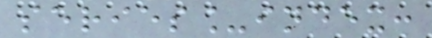series_index:
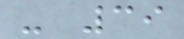- 39
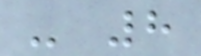- 8
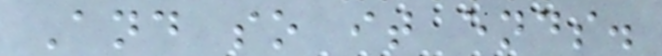And so it ends.
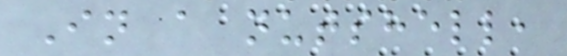In a nutshell,
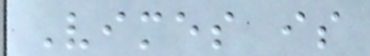Vimes is
